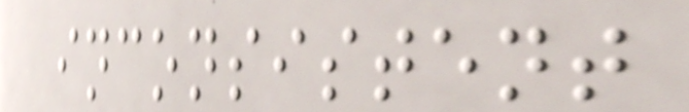inconsistent
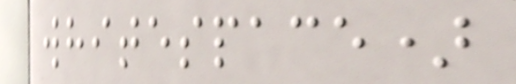whitespace)
